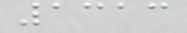1313
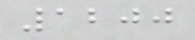1200
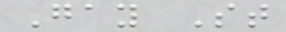Gay St
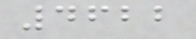4622
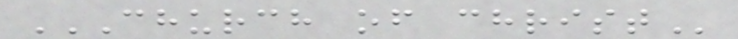CHURCH OF CHRIST
